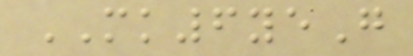MK6yeG
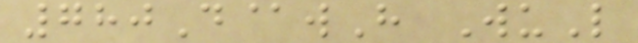780D@wH WuL
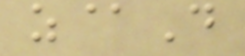z@D
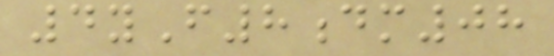4yF8dm08
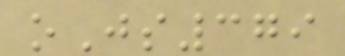oJs379
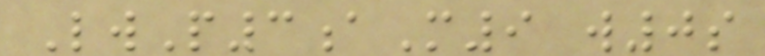LwP3aM9 w0s
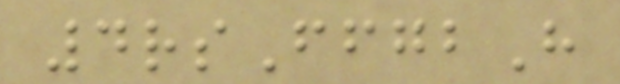4rsFfgbH
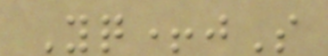Yq+jS
